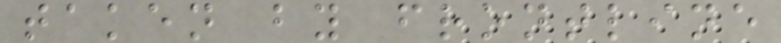taken by frontline
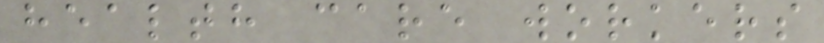health care workers
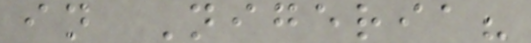in Nigeria?
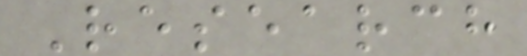Research
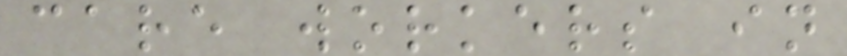care workers in
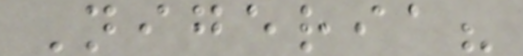Nigeria?
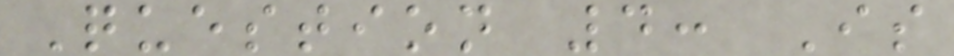Question 4: Is
